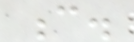c.
